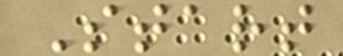Start
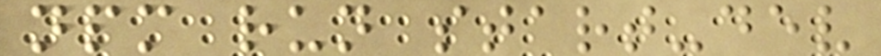npm run start-dev
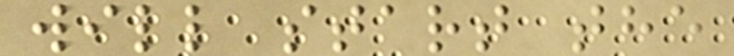will start the
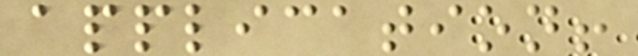application!
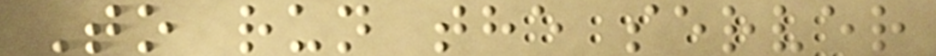To run the server
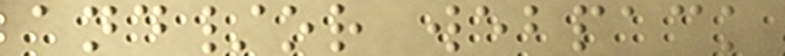and/or webpack
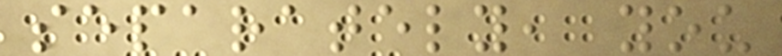separately, you
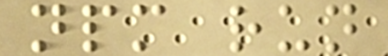npm run
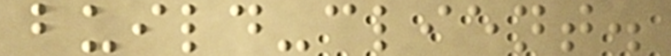build-client.
